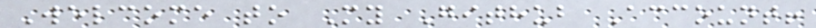Welcome to My Github Account!
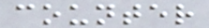counter
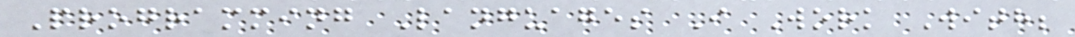Programming Languages I Work With;
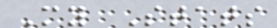My Stats
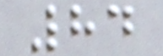84
